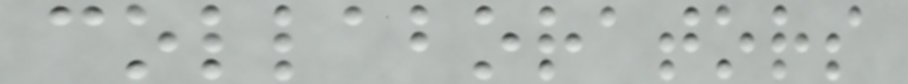collaborators
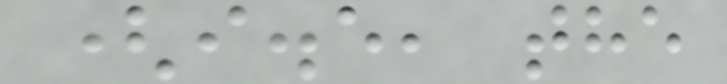(i.e, the
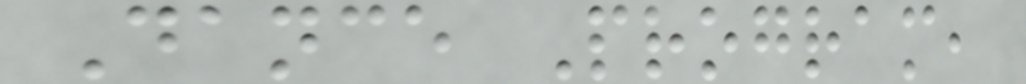Dance Program,
